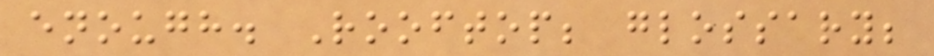enough. Rooftop; glossary;
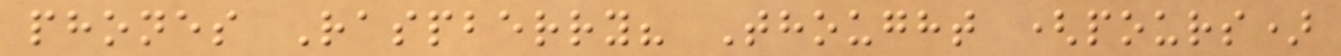phones Raspberry? Thought (pours)
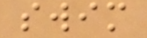swim
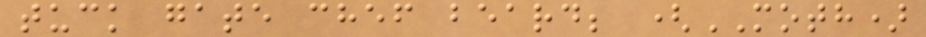tuck gate chef beard; (MOTH)
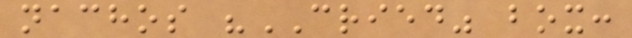nachos "CRIED" box:
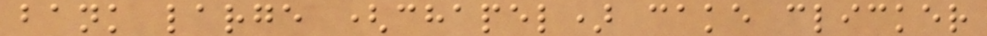bank large (chapel) cake clicker
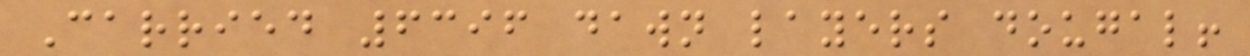Carried 6396 dawn layers dougal!
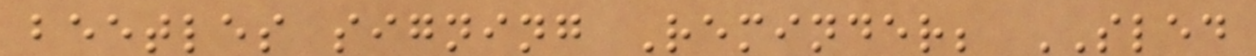beetles signing Reminder; SLED
